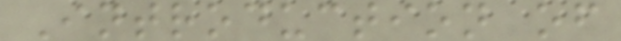Introduction of
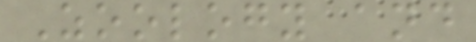Zoology and
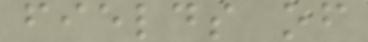fields of
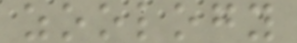zoology
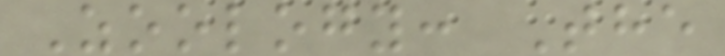Zoology: The
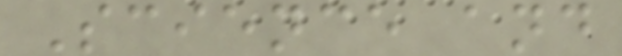Science and
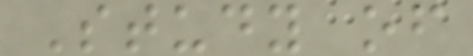Study of
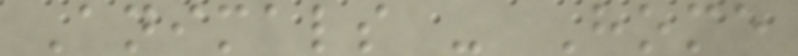Animals - Home
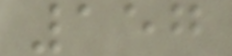157
